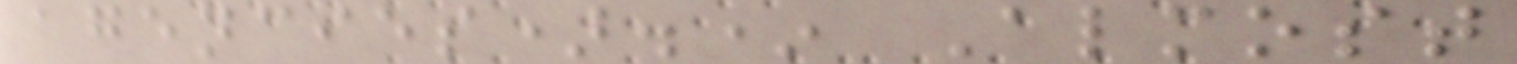agencies).* Almost
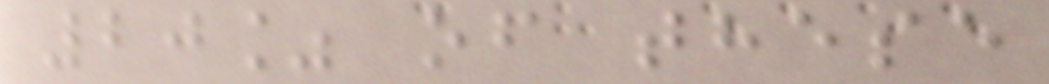20% of these
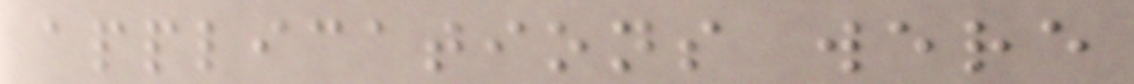applications were
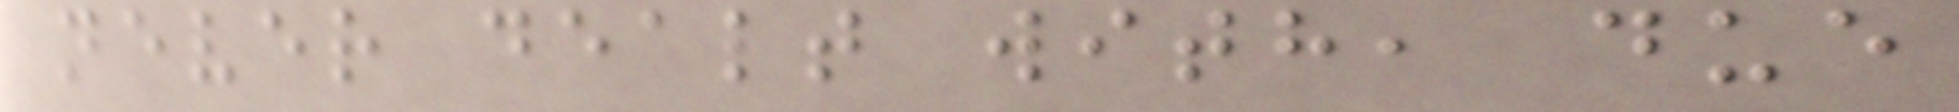never dealt with, due
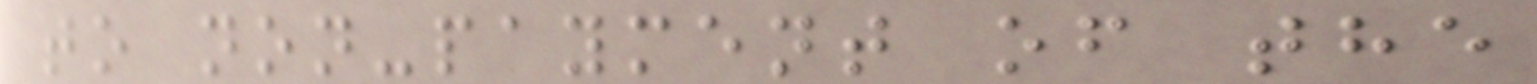to non-payment of the
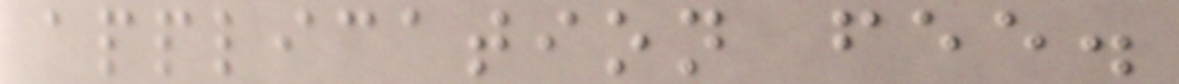application fee.
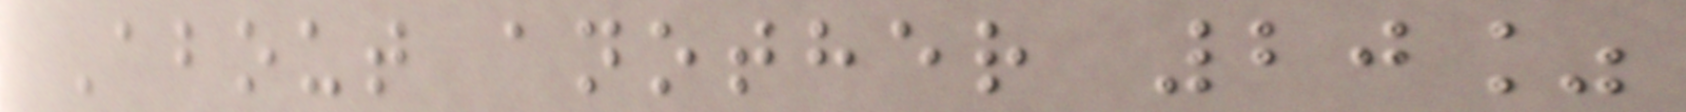About another 20%
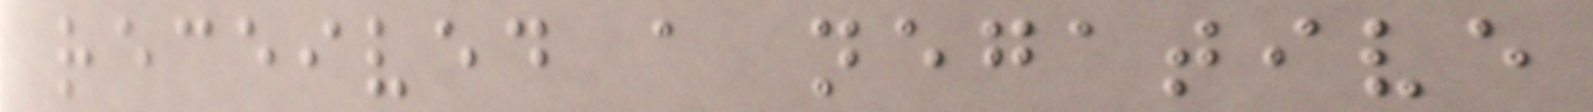received a negative
